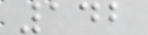142
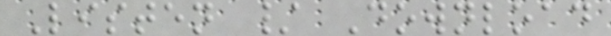Listen / Download
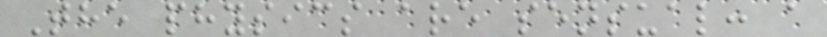The physics are sensual: a
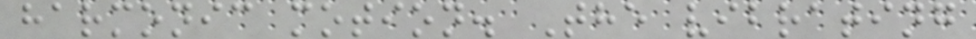harmonic motion. The vibrating
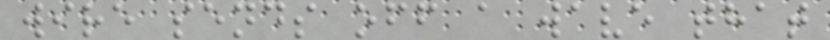wire sends off a wave that
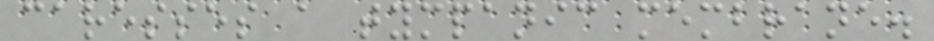caresses a tympanic membrane.
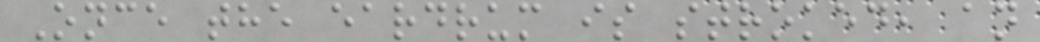Once the eardrum is stroked, an
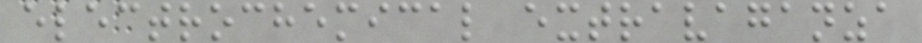electrochemical extravaganza
